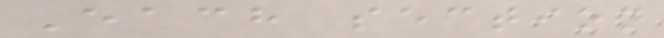Each section
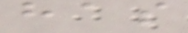has
